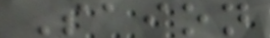Saion
